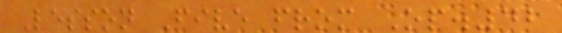Lesson Five from Op.42
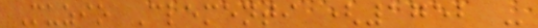Muzio Clementi (1752 -
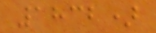1832)
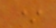*
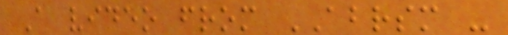A video from ABRSM -
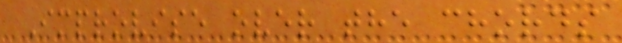Improvise over the chords
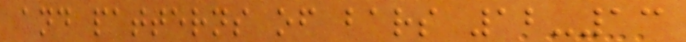and patterns of bars 12-13
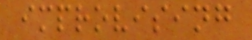improvising
